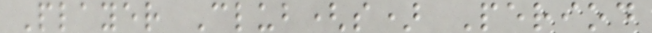Player Club(s) Period
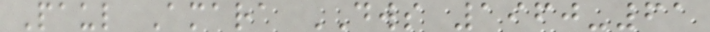Paul Amara DWS 1960-61
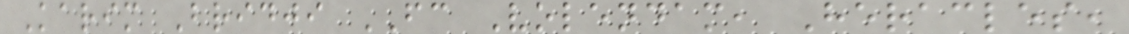Karim Bridji FC Volendam, Heracles,
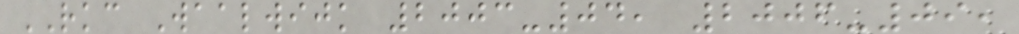RKC Waalwijk 2003-04, 2006-09,
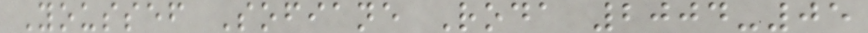Youssef Sofiane Roda 2004-05
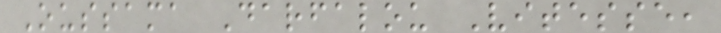Oussama Darfalou Vitesse,
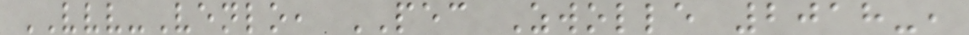VVV-Venlo, PEC Zwolle 2018-,
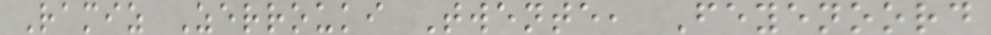Ramiz Zerrouki Twente, Feyenoord
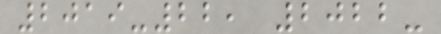2019-22, 2022-
